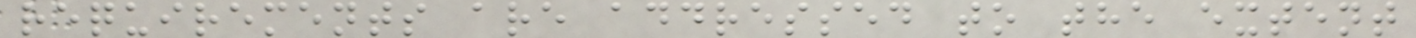requirements are addressed to the extent
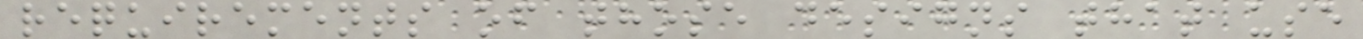requirements of those designs that use
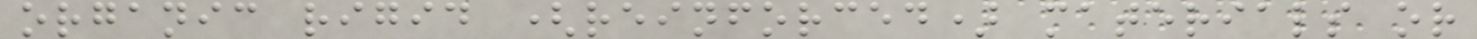organic rigid (reinforced) materials or
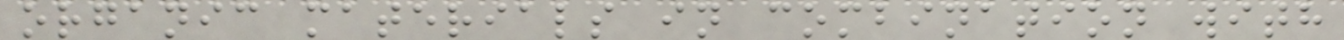organic materials in combination with
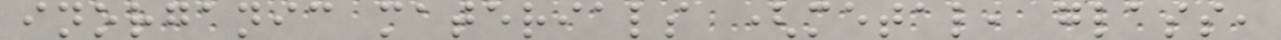inorganic materials (metal, glass,
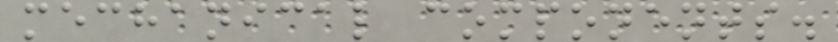mechanical components.
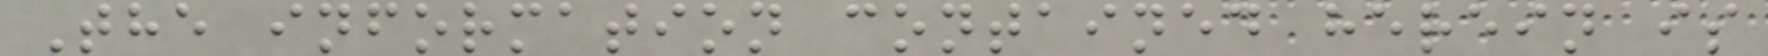The information contained herein is
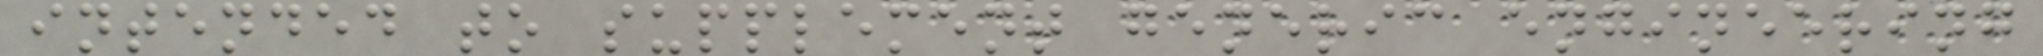intended to supplement generic engineering
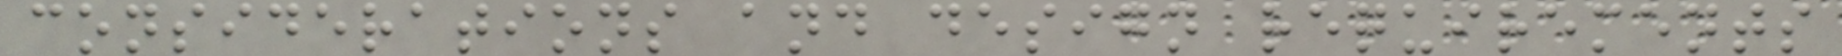considerations and design requirements
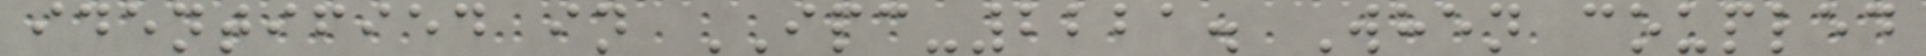identified in IPC-2221. When coupled
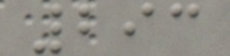293
